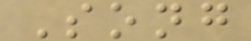Song
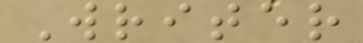Writer
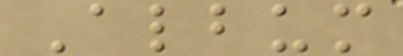Album
